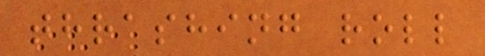thrashing roll
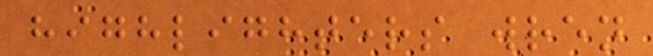highlighters wren
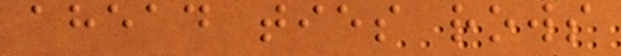ahead ties rows
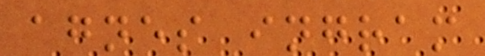agnes ingram
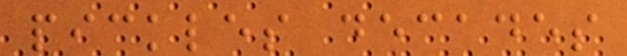pickles decades
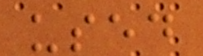used
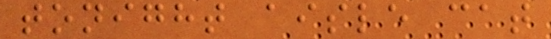tonight aisle cat
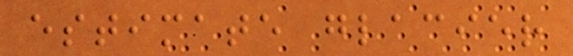estimate glacier
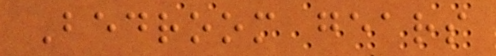Bedroom gears
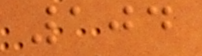104
